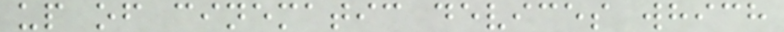up of cinematic devices which
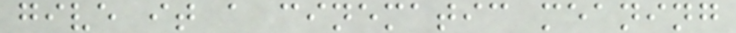give it a cinematic meaning
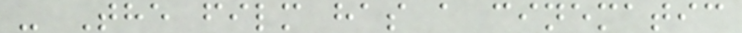- The film has a cinematic
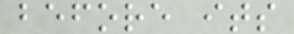before its
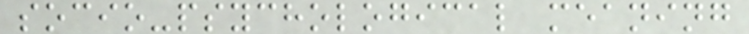socio-psychological meaning
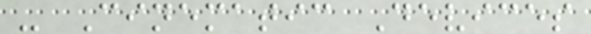- Cinematic Devices
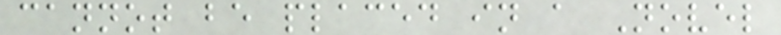cannot be placed in a Novel
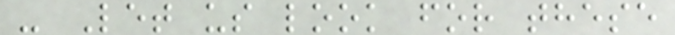- Let us look for these
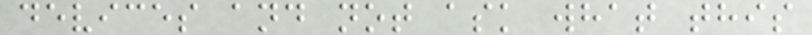devices and not ask what this
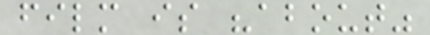film is "about"
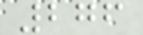276
